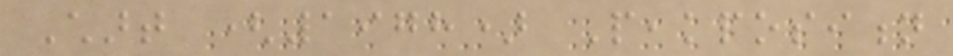Chart (1978) Peakposition
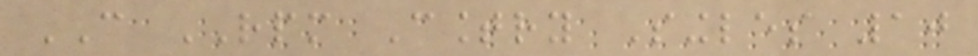CAN RPM Country Singles 10
